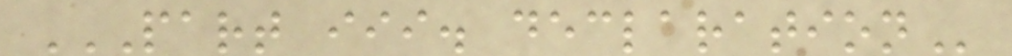PART III. DECLARATION
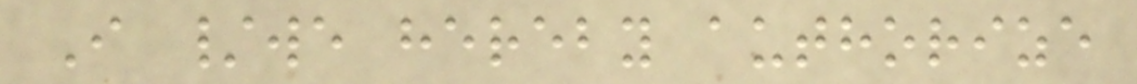I /we hereby authorize
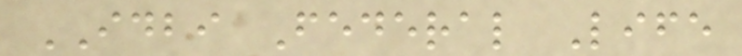IDBI Federal Life
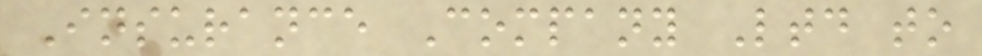Insurance Company Ltd to
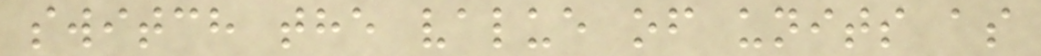switch the value of units as
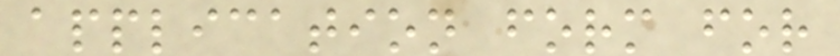application form for
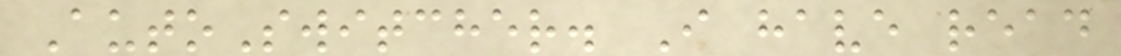AutoSwitcher. I have read
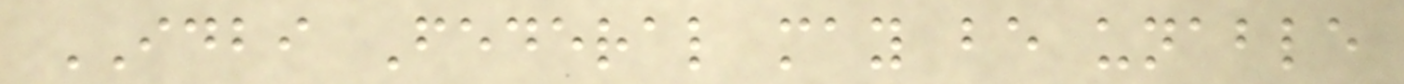IDBI Federal may be unable
